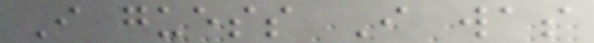I guess I was
